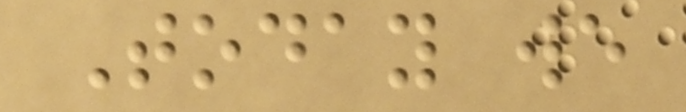Today we
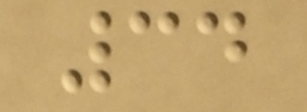34
